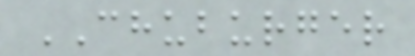CHUBURGER
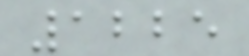1225
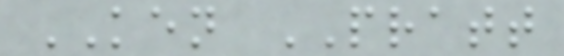KEN PRATT
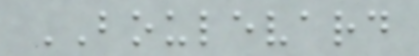BOULEVARD
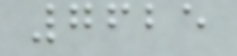7625
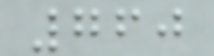760
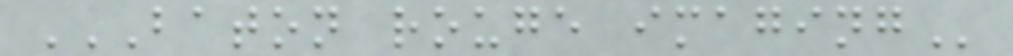BATON ROUGE IMAGING
